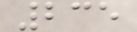235
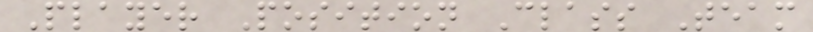Player Position Class Team
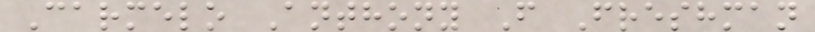Carmelo Anthony F Freshman
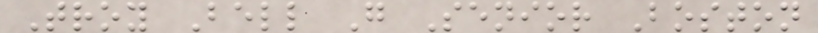Troy Bell G Senior Boston
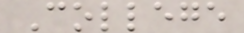College
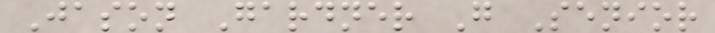Jason Gardner G Senior
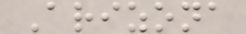Arizona
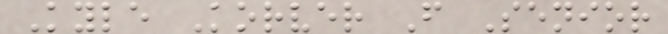Kyle Korver F Senior
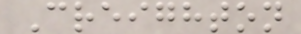Creighton
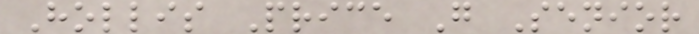Hollis Price G Senior
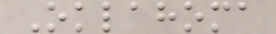Oklahoma
